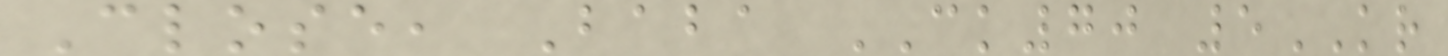Close, Baba CK70 5KR
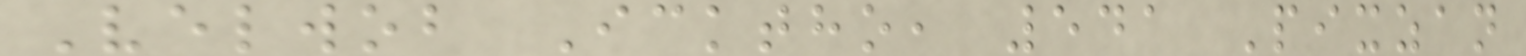Velwob Icktho, 541 Pixzan
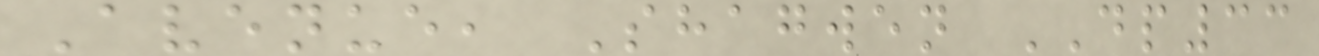Avenue, Shagwen DP33
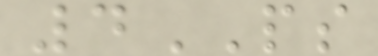4PS
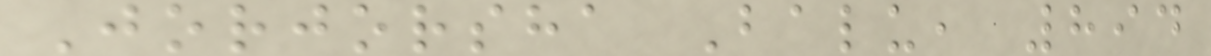Jorjorsha Balu, 894
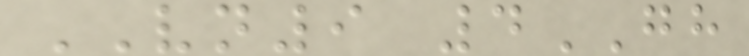VN9 4GH
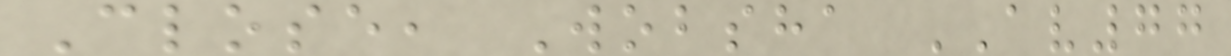Close, Wobsha AV77
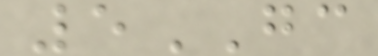5GC
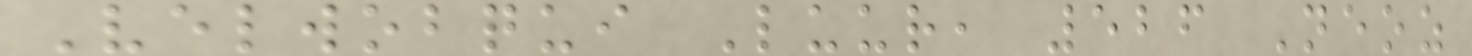Velwobqui Luur, 526 Neoz
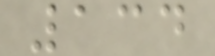134
